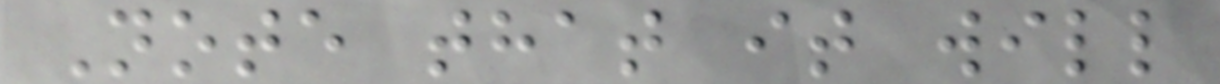Note that it will
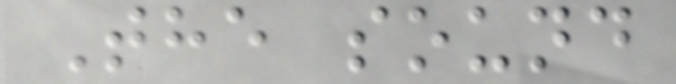The sound
